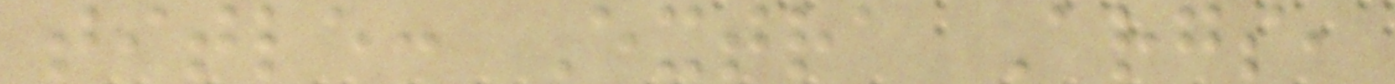title: Extra Args,
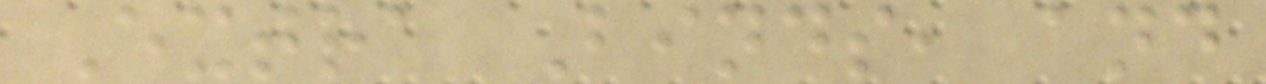Extra Binds, and
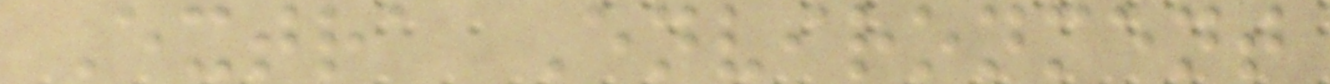Extra Environment
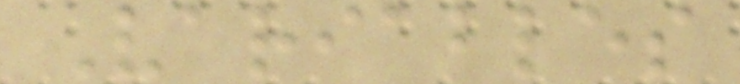Variables
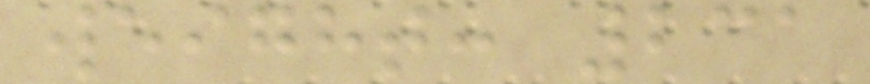weight: 231
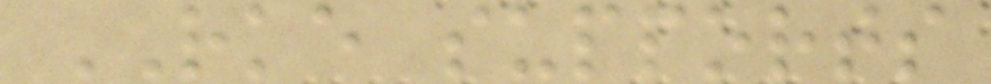RKE supports
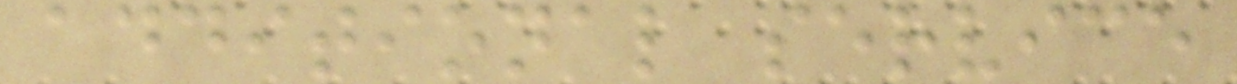additional service
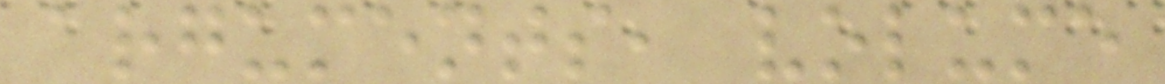arguments, volume
